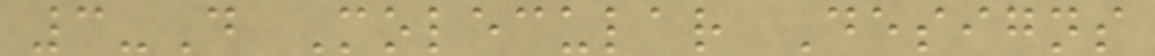3-D Molecular Designs
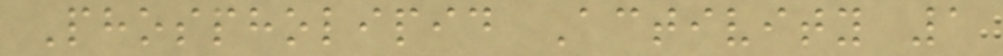Phospholipid Activity 1
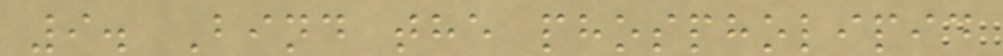9. Bind the phospholipid
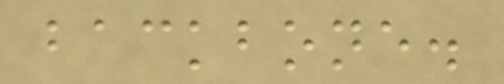backbone.
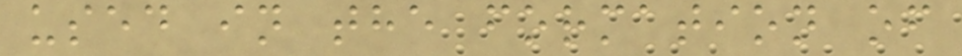used in the formation of
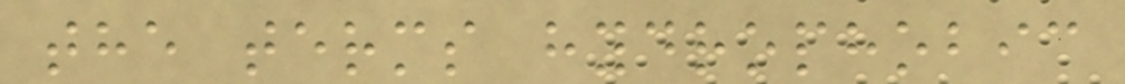the terms hydrophobic
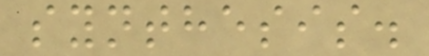synthesis.
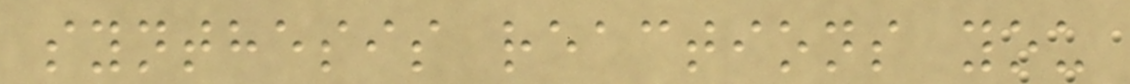synthesis reactions you
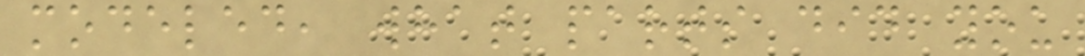modeled, what parts did you
